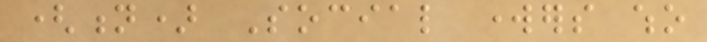(n) Social workers who
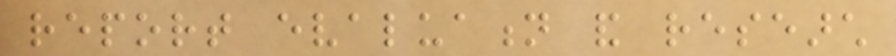report evaluation and research
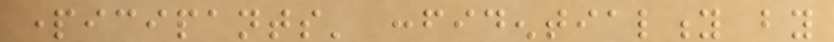participants' confidentiality by
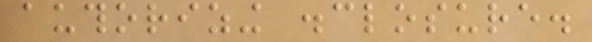authorizing disclosure.
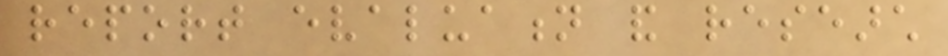report evaluation and research
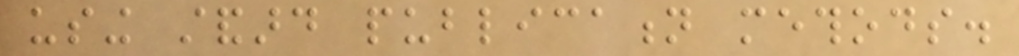using standard publication methods.
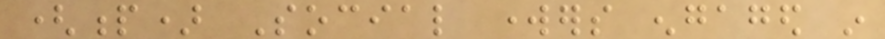(p) Social workers engaged in
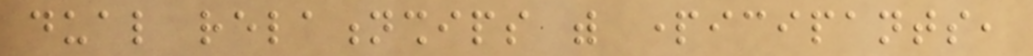dual relationships with participants,
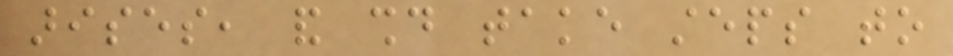arises, and should take steps to
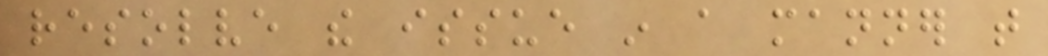resolve the issue in a manner that
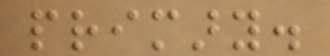primary.
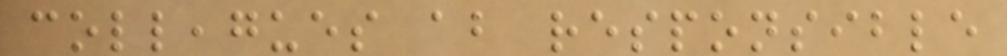colleagues about responsible
